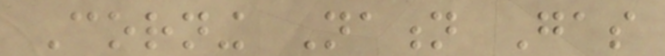Corning Nation Gas
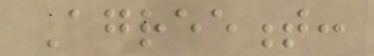Agreement:
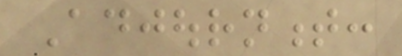Adjournment:
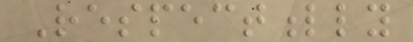Respectfully
